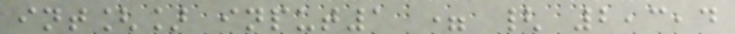int[] input1 = { 2,3,4
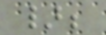};
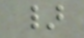}
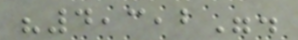"4,3,2".
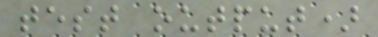test output)
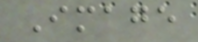Image
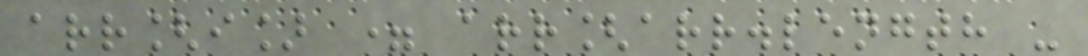arr[i] = arr[arr.length -
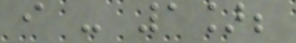i - 1];
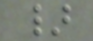}
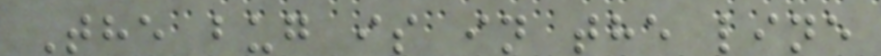The bug is in the line
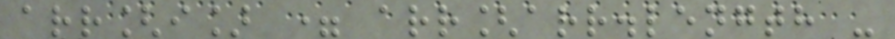arr[i] = arr[arr.length -
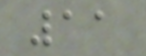11
